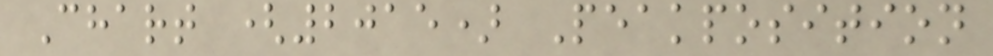Chart (2015) Peakposition
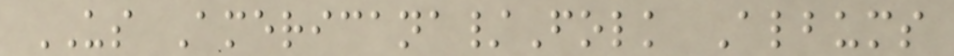US Americana/Folk Albums
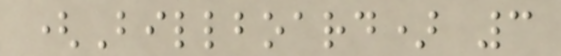(Billboard) 3
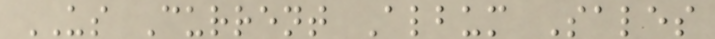US Current Album Sales
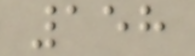158
